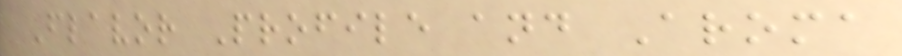Flavor Profile and Aroma
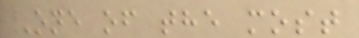One of the most
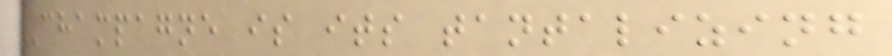Champagne is its tantalizing
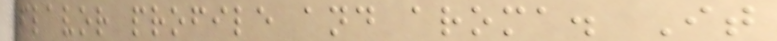flavor profile and aroma. It
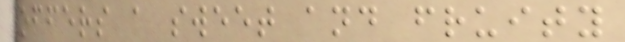offers a sweet and fruity
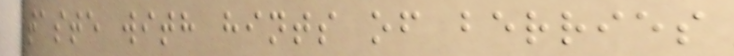taste with hints of berries
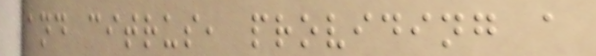and citrus, providing a
